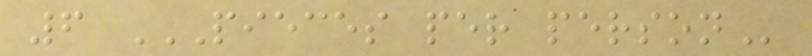6 PIECES PER PERSON
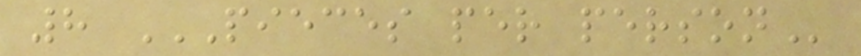8 PIECES PER PERSON
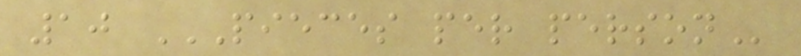10 PIECES PER PERSON
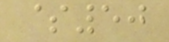$50
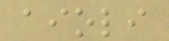aioli
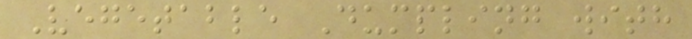Vegetable Dumpling with
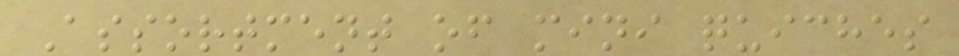Assortment of mini quiches
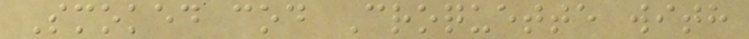Smoked cod Croquette with
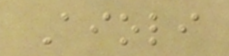Aioli
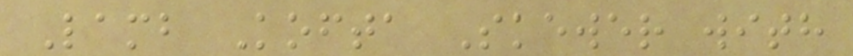Lamb Kofta Skewer with
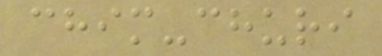chim-churi
